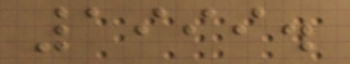1999.
